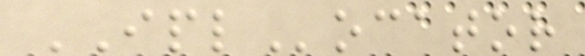IPLocator
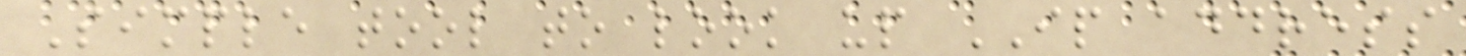Simple tool to look up IP address
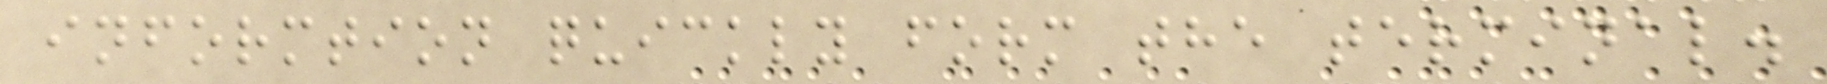informtion quickly form the terminal.
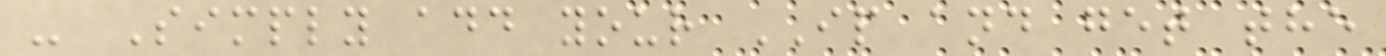- Simply add your IP and get the
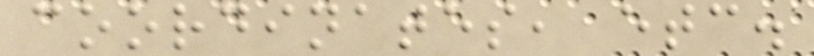coordinates, etc.
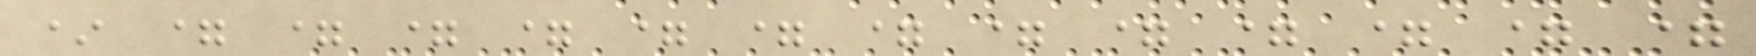* = = = = = = = = = = = = =
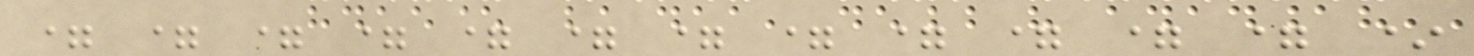= = = = = = = = = = = = *
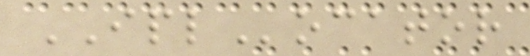IPLocator
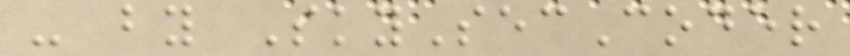- by SkySecCoder
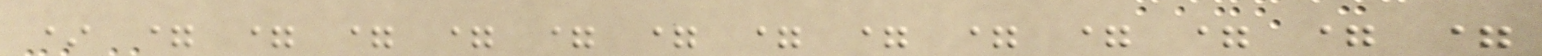* = = = = = = = = = = = = =
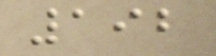192
